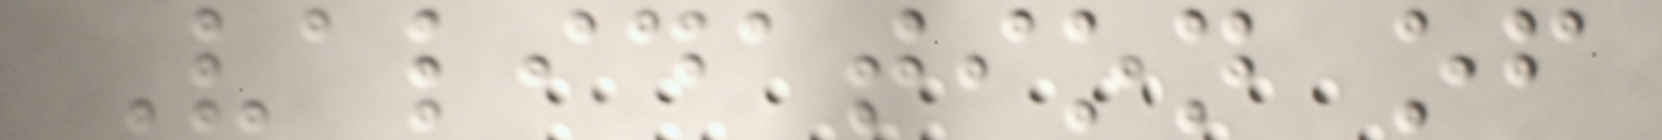Validation of
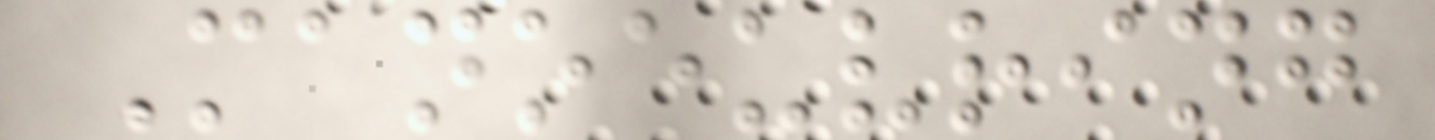Manoeuvring
